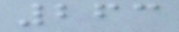263
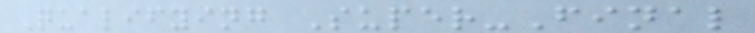Qualifying Super-Final
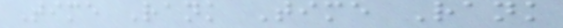Time Rank Time Rank
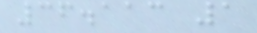36.113 1
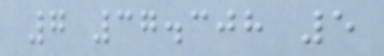7 37.308 5
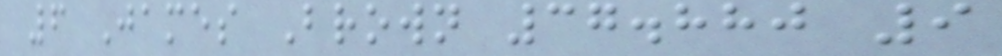6 James Brown 37.880 9
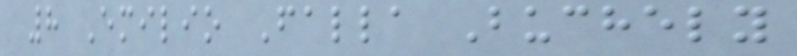8 Emilio Falla Buchely
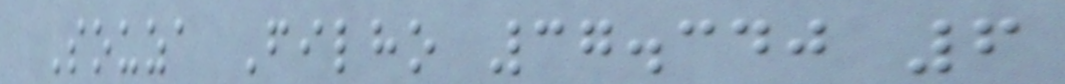Souza Filho 37.340 6
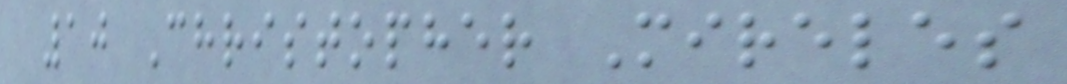10 Christopher Mireles
